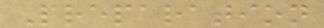Preparation
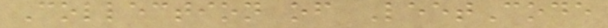Collection of LeetCode
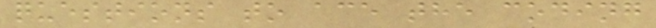questions to ace the coding
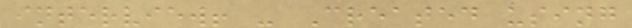interview! - Created using
